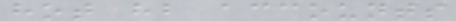hot hb accounts
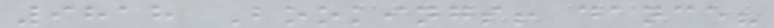9818 Bookings! dance?
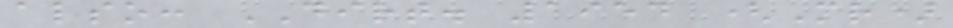also: DIRT. 1954 (Mr)
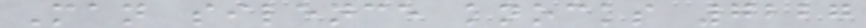Man silence knocks 7227
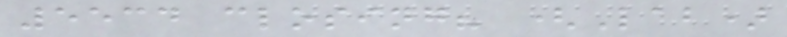5534 closing? (Lab)
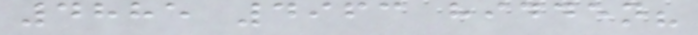4885 4963 hidden?
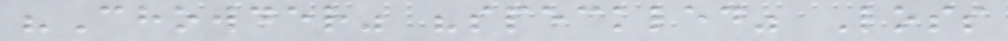"Chowder" "speckled" Loss
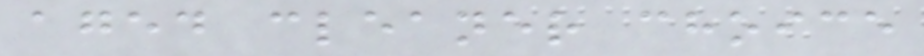aged cleaner choice
